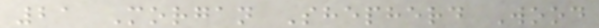21 Morgan Shepherd Wood
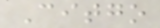Citgo
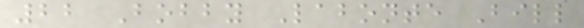22 Bobby Labonte Bill
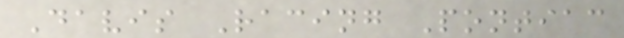Davis Racing Pontiac
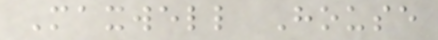Maxwell House
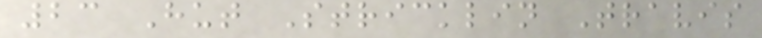23 Hut Stricklin Travis
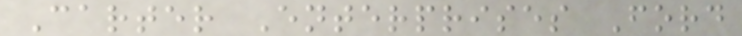Carter Enterprises Ford
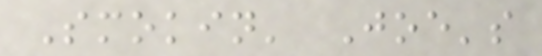Smokin' Joe's
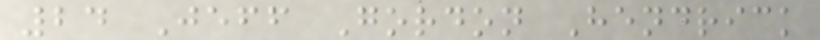24 Jeff Gordon Hendrick
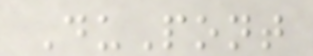DuPont
